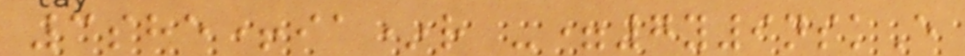3she+ia*r -=7y9nskE
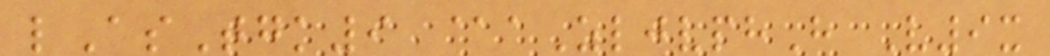lAsTgk9 @aZljvphH V9x
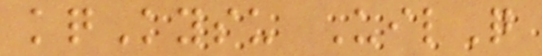kqKysu UilQ
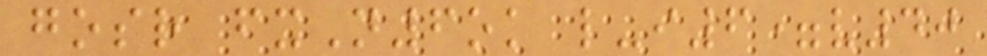gosr fxN6ok l-i6=v40
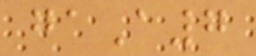gaA7
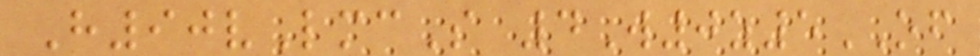H90vLmcS 4W0z5OF
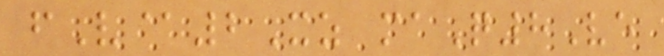fV@2Xz maQ8Ve
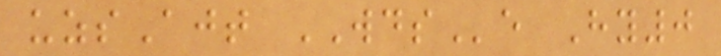uzsAjt WDSe Hy0
